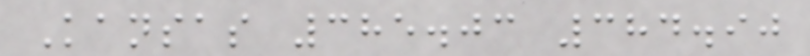Kansas 385.03 384.90
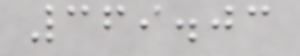369.03
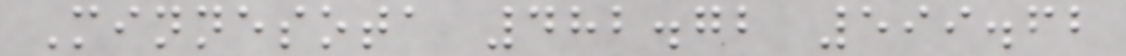Minnesota 482.72 599.62
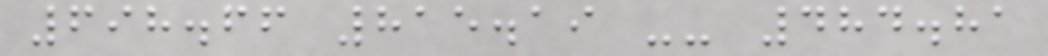698.66 815.19 -- 484.81
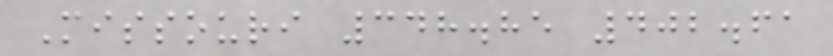Missouri 348.85 402.61
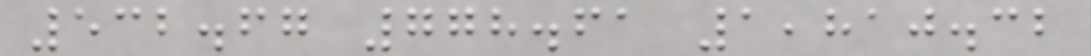532.67 778.61 1,810.32
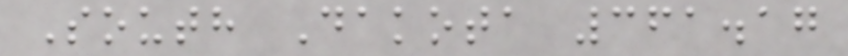South Dakota 361.17
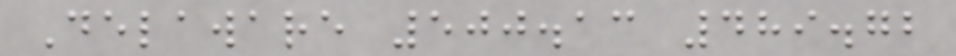Delaware 500.13 489.72
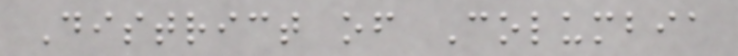District of Columbia
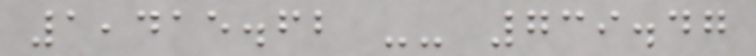1,415.62 -- 739.47
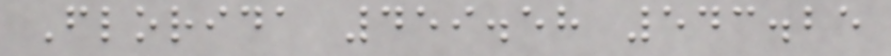Florida 459.58 543.25
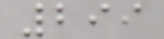299
